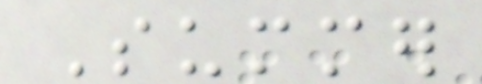Summer
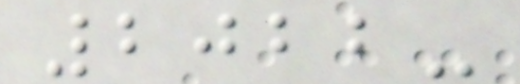2022-
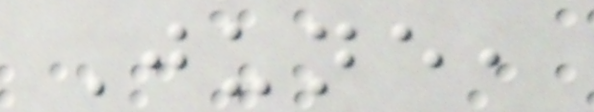June,
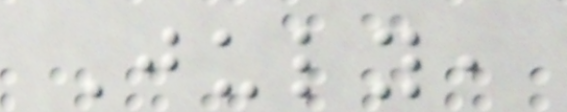July,
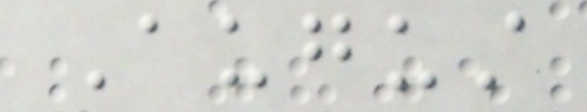August
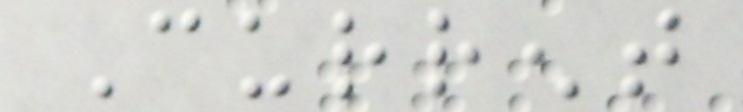Current
